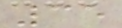35
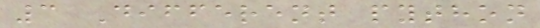3 Different python
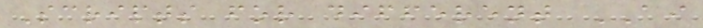Scripts for different AI
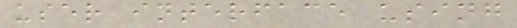user interface using
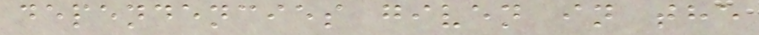dependencies given in the
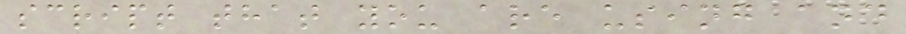script that you are using and
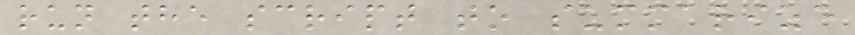run the script to summarize
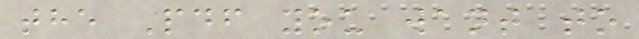the Pdf you want to
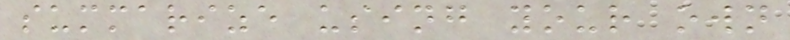summarize using your own
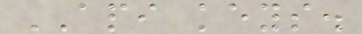API keys.
